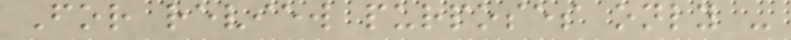For review purposes only -
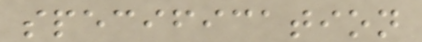specification
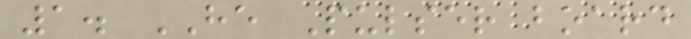1. HE Pulser board
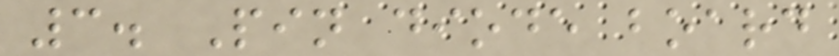3. Pin diode board
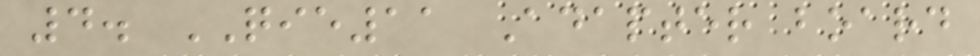4. QIE11 Adapter board
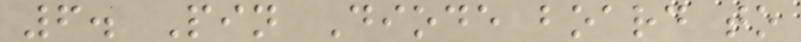6. Pin Diode board to
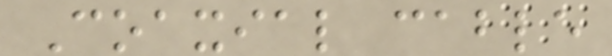Coaxial cable
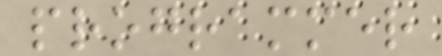programmer
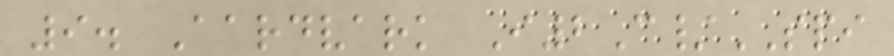9. Aardvark I2C/SPI
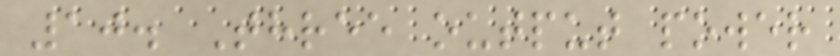10. Three output power
